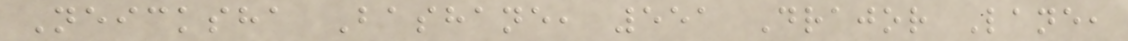Neicksha Bashane, 551 Drajor Lane,
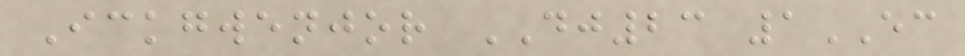Ickgwenjor DJ23 1EC
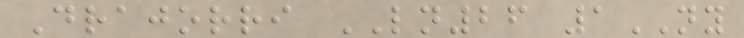Drajorri LN26 1NY
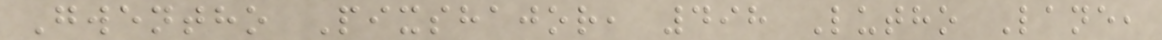Gwentho Pixshajor, 498 Lutho Lane,
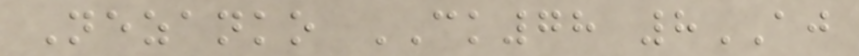Nezanko CK78 8AJ
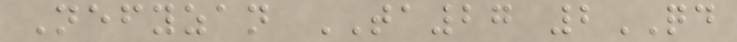Nefyzan TA27 2QD
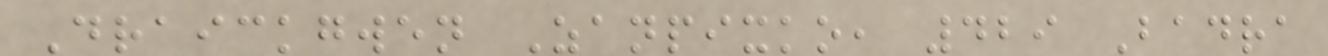Draickgwen Zanpixko, 429 Badra
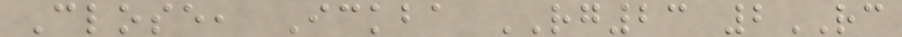Close, Ickba RG23 2RC
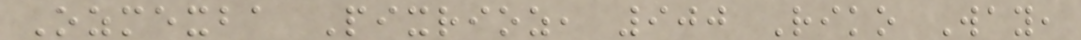Ozmexba Pixrioz, 900 Riko Way,
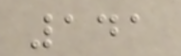141
